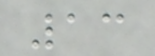13
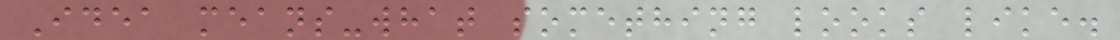Idea means-what something looks like.
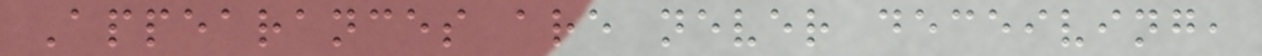Appearances are never deceiving,
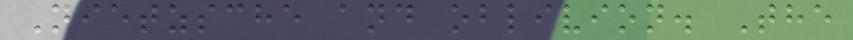Nietzsche and oblivion. The
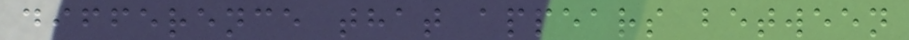difference that appears between
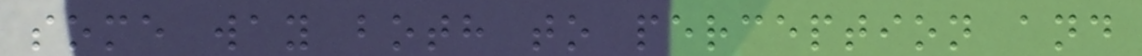some way both to perception and
